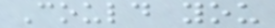Could you
